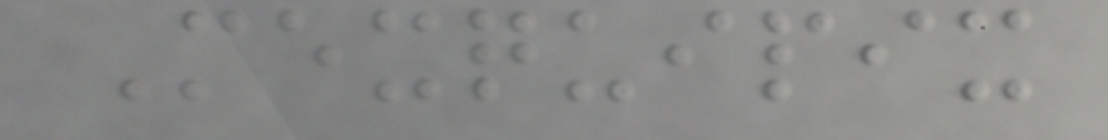Mexquipix
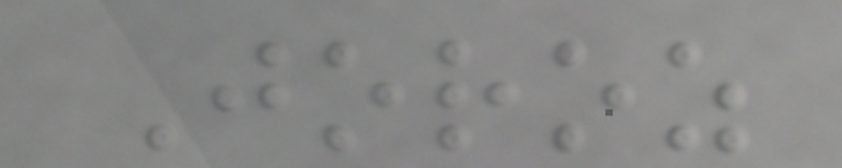Joroz
